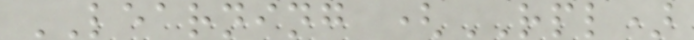LEARNING (RPL)
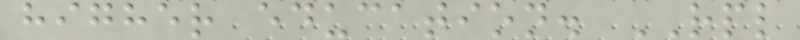higher education. RPL
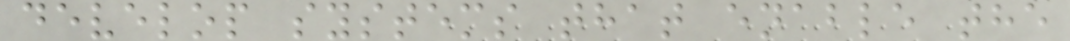develop systems that enable the
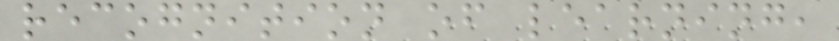recognition of learning,
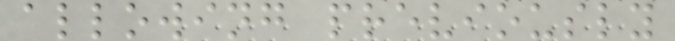allowing previously
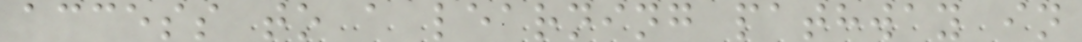access to a learning pathway in
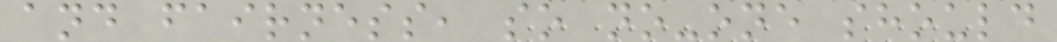and fairness, so no-one should
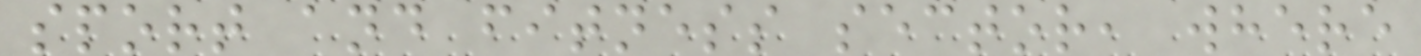sport and fitness sector, where
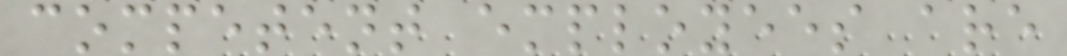competent employees are
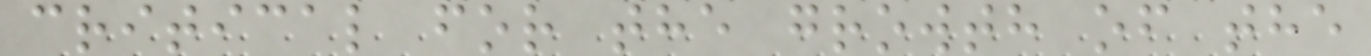critical for the growth of the
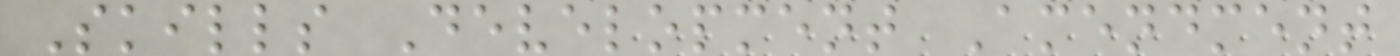Skills Development Amendment
